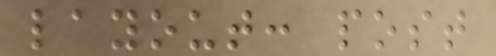layout: post
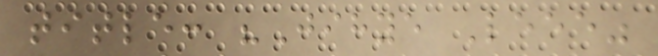title: "Jihye Leee"
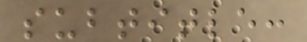subtitle:
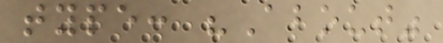type: "About"
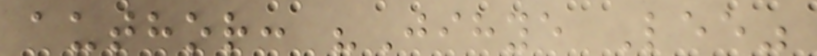author: "Jihye Lee"
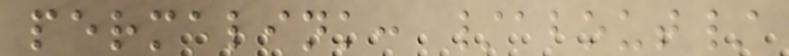permalink: /about/
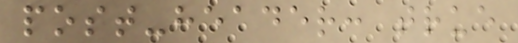post-header: true
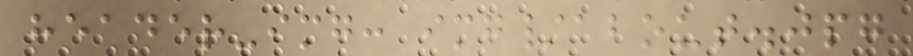header-img: img/about.jpg
